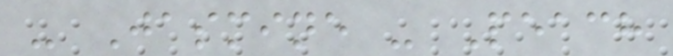- Jasmine - Peach
